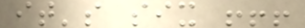it's six !!!
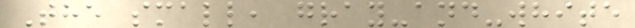The small, gray-and-white
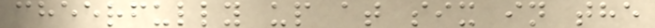cheerfully up at six in the
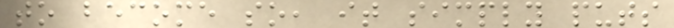to become so, it simply puts
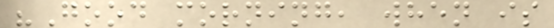"Good morning, when is
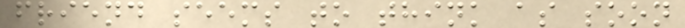friend seems to think as soon
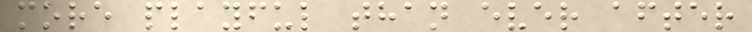more playful than ever after
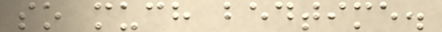so much bedtime.
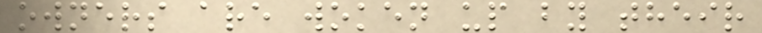owners are woken up by their
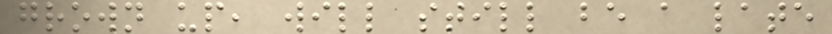grown up, will still be a late
